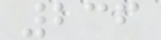236
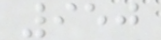950
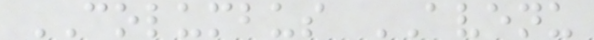COLUMBUS AVENU
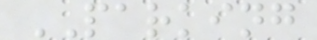PARKING
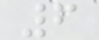6
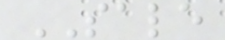SALE
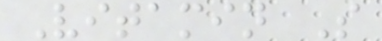Vitamin S
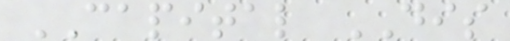CAPITAL DIS
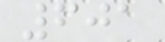601
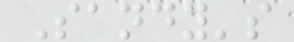Sandy's
